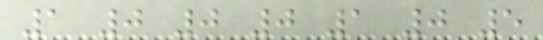1 0 0 0 1 0 5
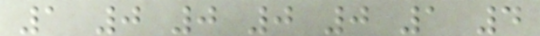1 0 0 0 0 1 4
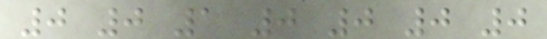0 0 1 0 0 0 0
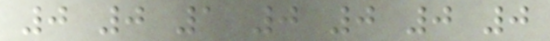0 0 1 0 0 0 0
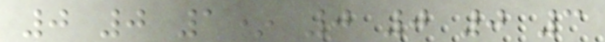0 0 1* 0 0 0 3
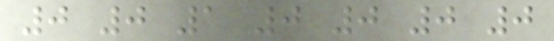0 0 1 0 0 0 0
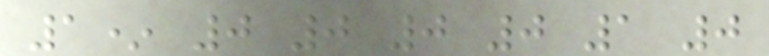1* 0 0 0 0 1 0
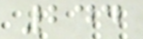244
